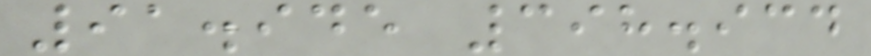91.945 398.934
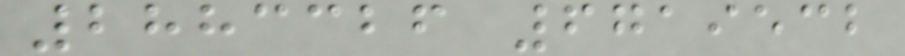2883326 6719532
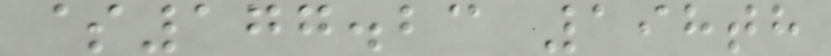$177.23 198th
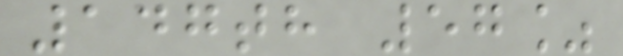147th 57%
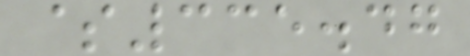$335.47
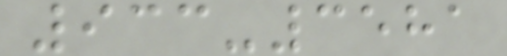933-3581
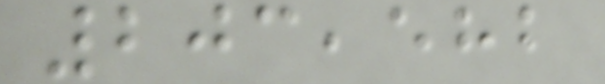203,582
